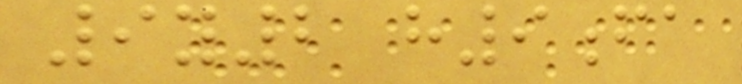9y2 h9fa
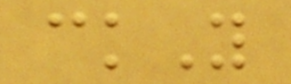ckY
